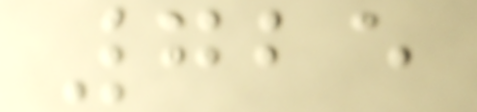725
